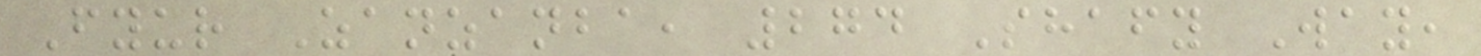Fyur Zanzanba, 274 Shafy Way,
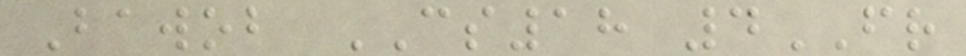Bawob CS18 4FR
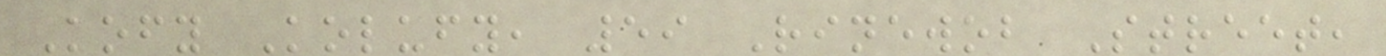Kofy Kolufy, 59 Rinewob Street,
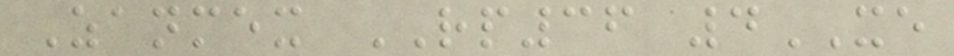Zanmex RP36 4XE
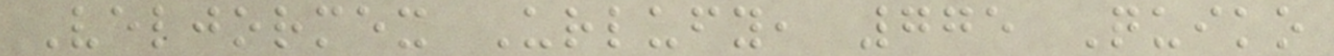Veljormex Urlufy, 775 Quiko
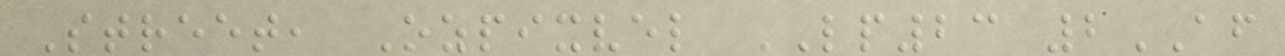Street, Ozpixvel LP23 2AF
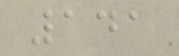141
